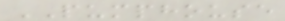PUMPHOUSE
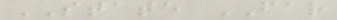STATE FAR
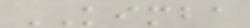KIMBA
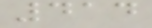414
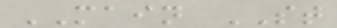MAIN ST
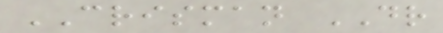CRISMAN DR
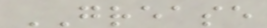GREASE
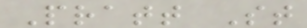Pratt St
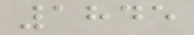1845
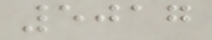5017
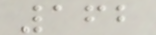162
